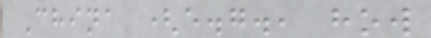China (e.g., how
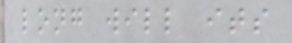long will its
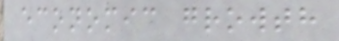economic growth
